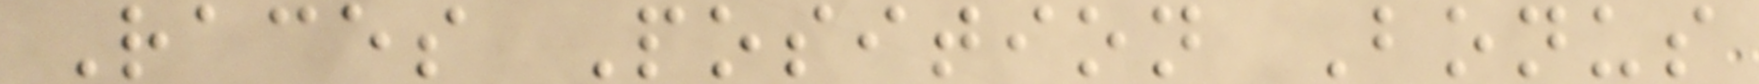Races Position Bonus
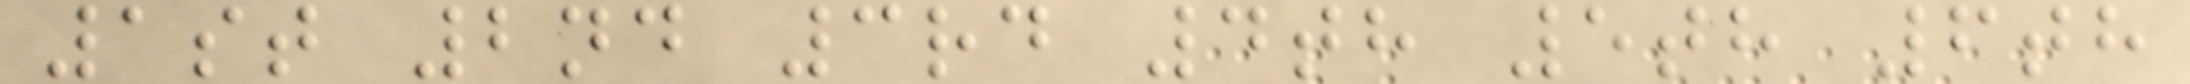1st 2nd 3rd 4th 5th 6th
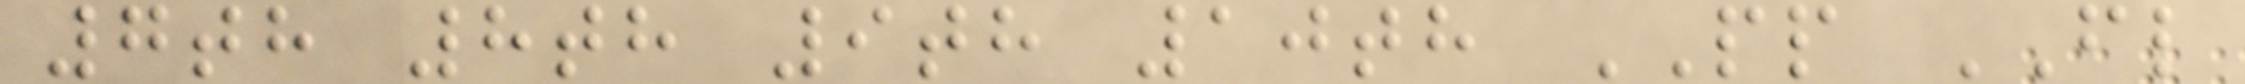7th 8th 9th 10th PP FL
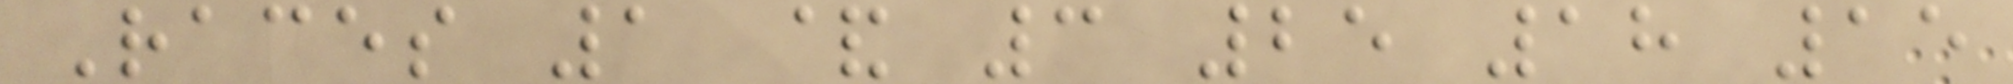Races 1 & 3 25 18 15
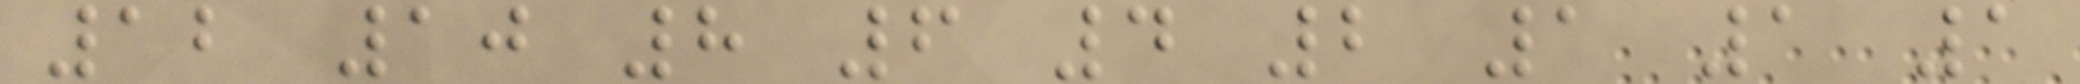12 10 8 6 4 2 1 1 1
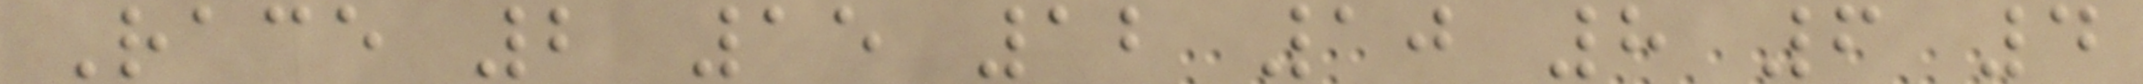Race 2 15 12 10 8 6 4
